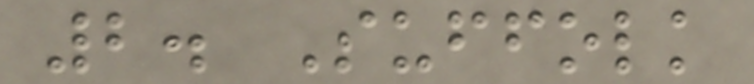2. Suffolk
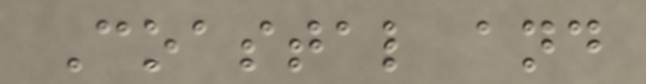Coastal and
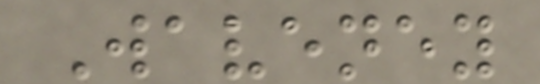Waveney
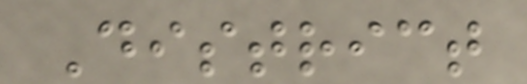District
